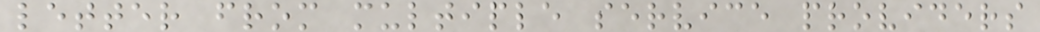letter from multiple service providers
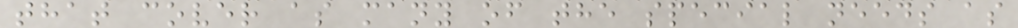that cover as many of the special needs as
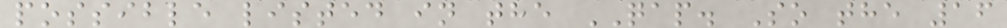possible listed in the QAP. So the 16
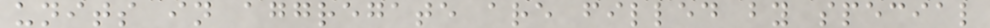units in aggregate are filled by special
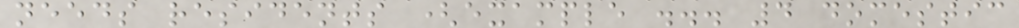needs residents (example ... 4 domestic
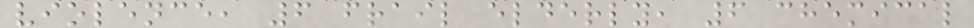violence, 6 frail elderly, 6 chemical
